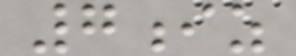7iz
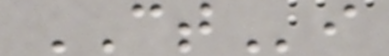CTi
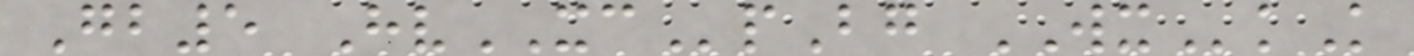Gb5 HvXCpBg WXkK
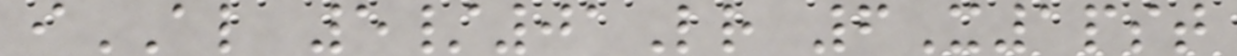iAL 5/01Lr 6X1pst
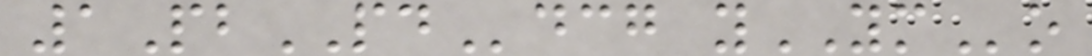1PbPDdcg yYMo
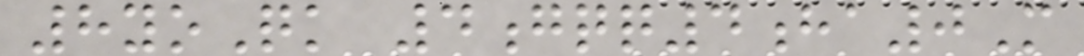8yoQk 4gqq4ha0M
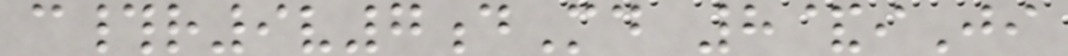c#r9v7dMd 8&iJi
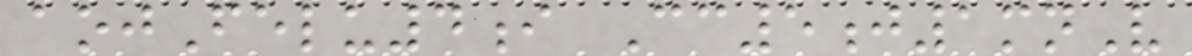aojFelu4i Cc5j1mnV
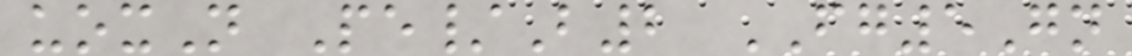uoxN Pe/B2 FG5Gn
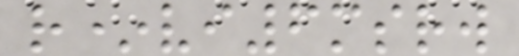r*vi6msrw
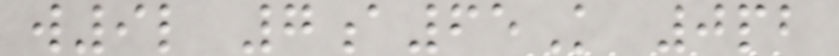w9l 7a65K 0pb
